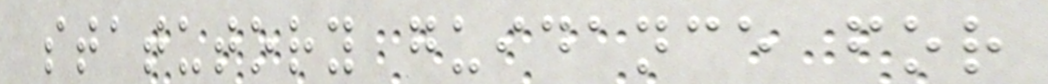statutory guidance for
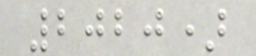2020)
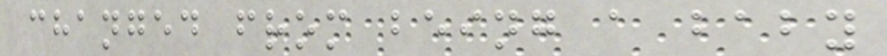changed from being a baby
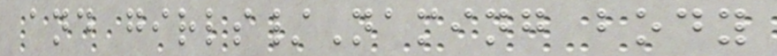and girls/Naming body
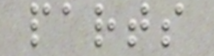parts
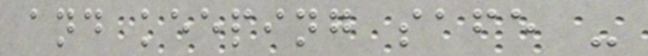and keeping safe -
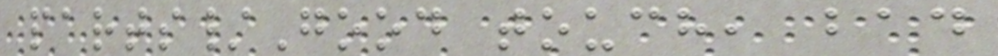parts/Good touch, bad
